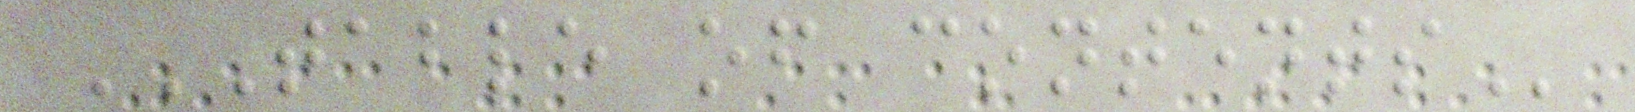TABLE OF CONTENTS
